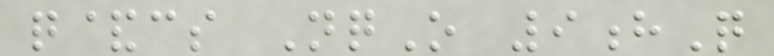q&cs NqO 9hQ
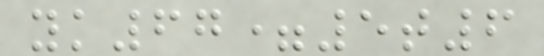yk67=5t6
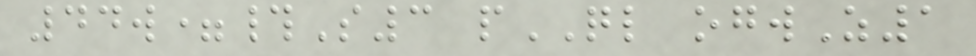44w=#S3 pQL ogwZ1
